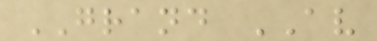GRAND AV
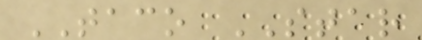TACO STAR
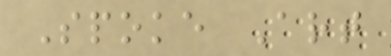Spoke Art
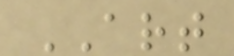ART
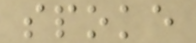spoke
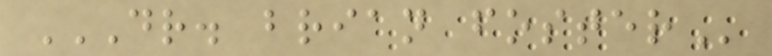DR. BRIAN FOSTER
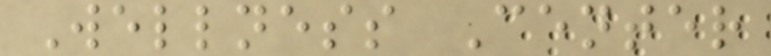Wellness Center
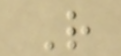R
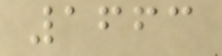1663
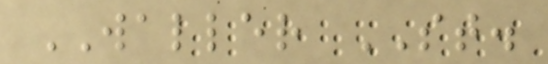WALLER ST.
